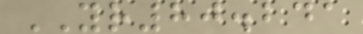YR80.241
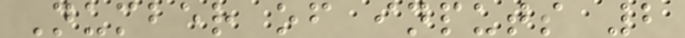Number of inputs 2
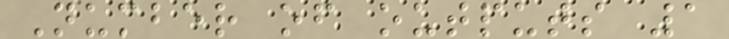Number of outputs 1
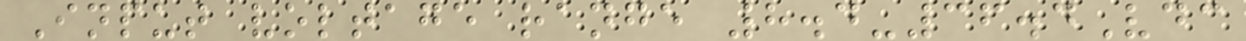Input voltage range 8.4-36.4Vdc
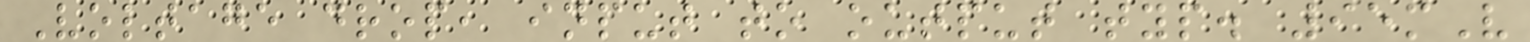Voltage drop, input to output typ. 95mV
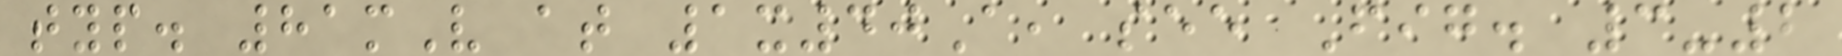typ. 81mV at 1x40A, see Fig. 3-2
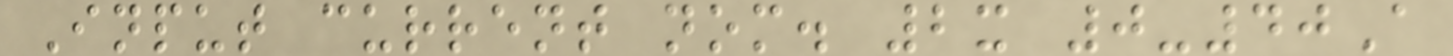Input current nom. 2x 0-40A
